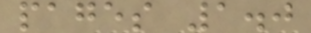pages 1.0
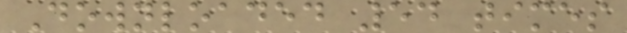Downloaded 54 times
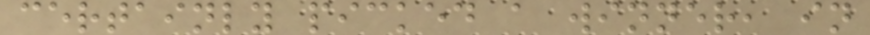certainly picked a winner, in
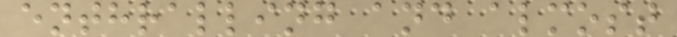enthralling and almost
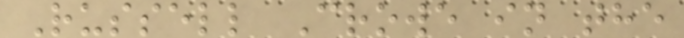Russell Crowe in the
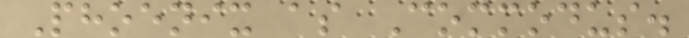Phoenix as Commodus.
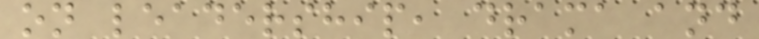on leadership, drama and
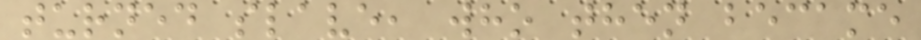turned slave, who then became
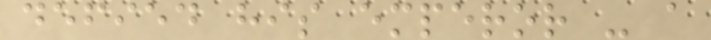defied his emperor - a
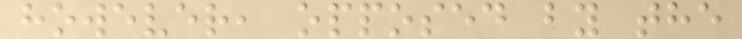however, opposed by the
